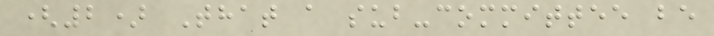(2) That a sub-committee be
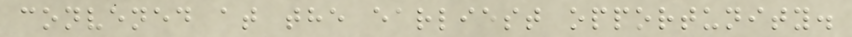convened at the earliest opportunity.
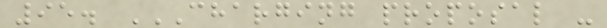95. CHARGING PROPOSAL -
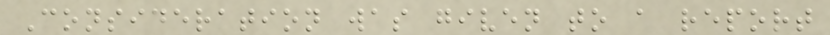Consideration was given to a report
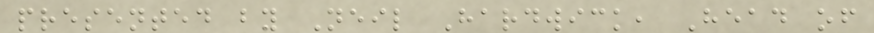presented by Neil Hardwick, Head of
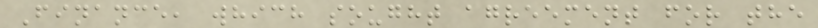Finance, which sought agreement for the
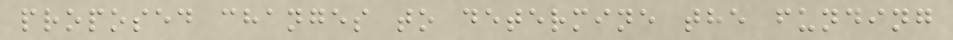proposed changes to determine the funding
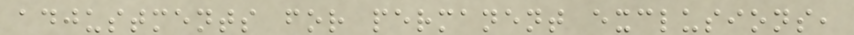adjustments for permanent exclusions,
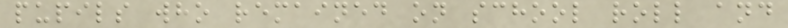pupils who remained on school roll and
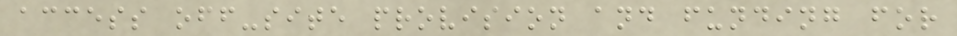access off-site provision and funding for
